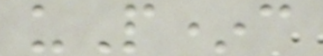uP*c
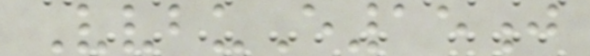VvbuE15j
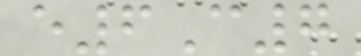e6C7
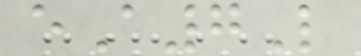eA7L
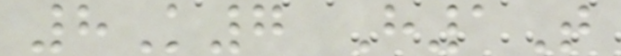8K7 H1T
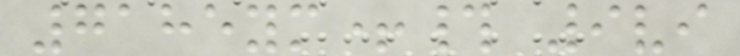7185ym+# 9vi
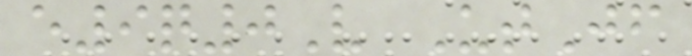e9q0V UtJf
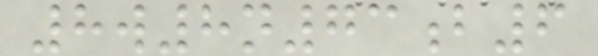8w8n73b6
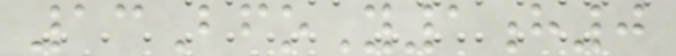13BfoY1h0
